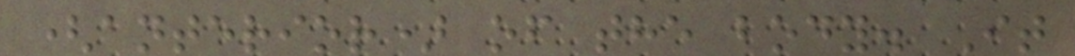(anterior) of the body. It
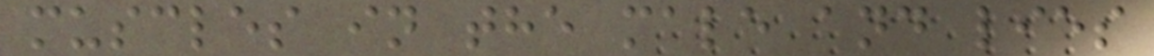muscles in the male and lies
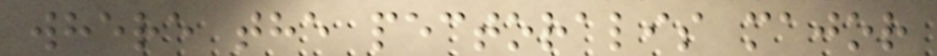where the pectoralis major
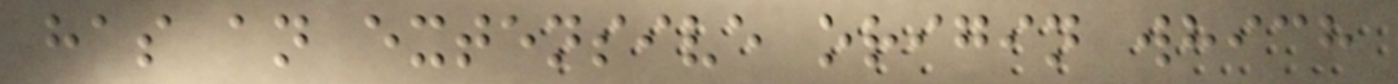has an extensive origin which
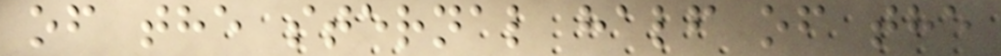of the sternal half of the
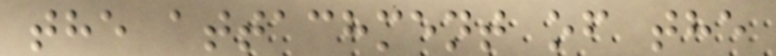the attachment of the
